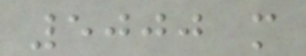5000 m
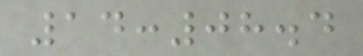14:08.4
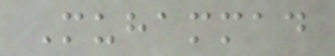Muhammad
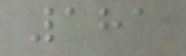181
